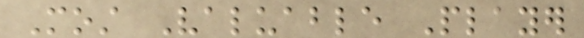Most Valuable Player
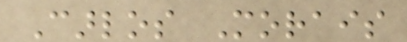Carlos Morais
